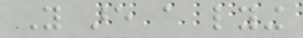You are a lying
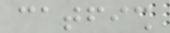catfish
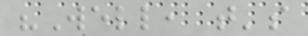"Well, that's
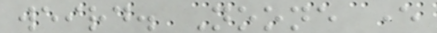weird. Noone ever
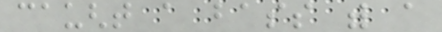caught a bass with a
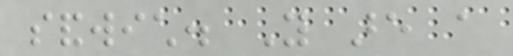sandwich. You are a
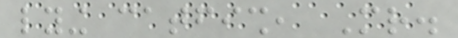lying catfish, Mr.
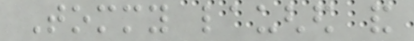Tommy laughed and
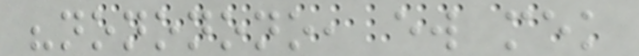"nononono, ew mek
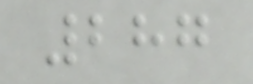287
